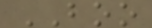BOO
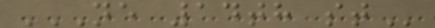NE 14TH ST
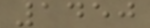1450
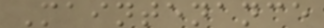Maintenance
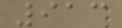913
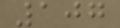107
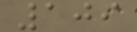109
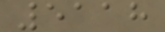5118
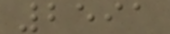2591
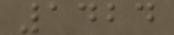1424
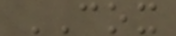COX
